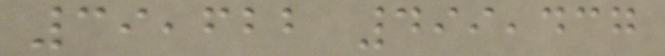39,622 499,437
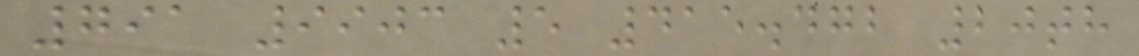791 9903 5 415.472 20th
